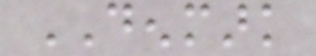DENMARK
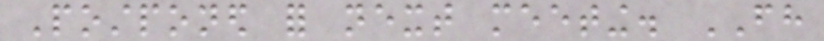Postponed for next meeting. FH
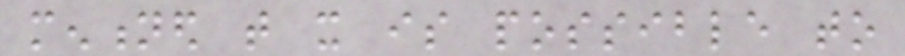mentioned that it is possible to
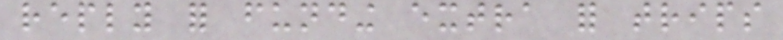reply for funding extra for trips
